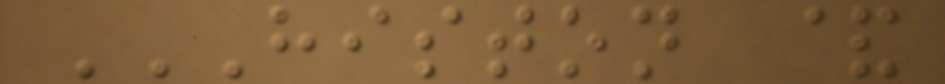HISTON &
